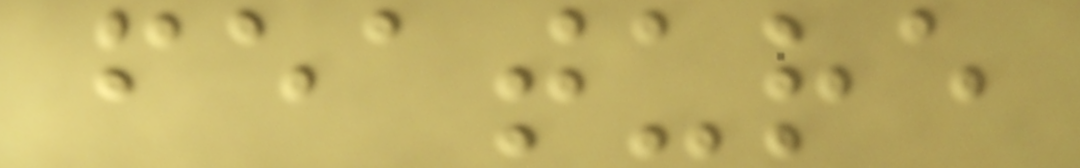feature
